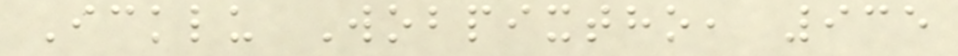Icklu Wobpixtho, 935
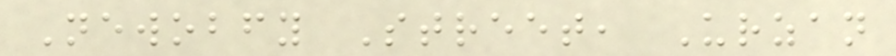Newobfy Street, Urzan
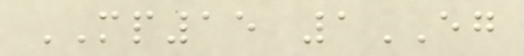MP15 1EG
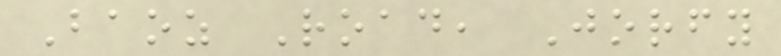Baoz Road, Jorfy
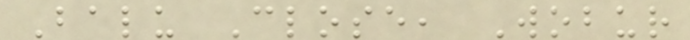Balu Close, Wobur
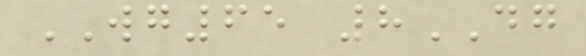WG65 8DG
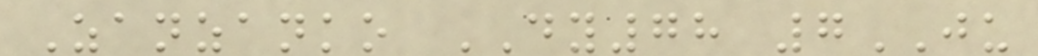Zanzanko DY78 7JU
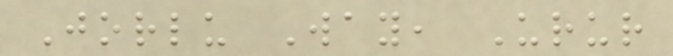Jorlu Way, Urur
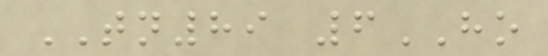TN89 6HO
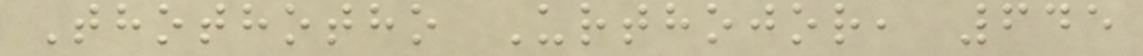Thothotho Urthojor, 645
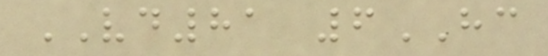VD81 6HC
